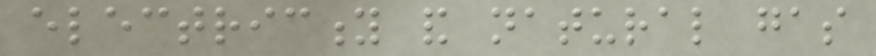electricity and natural gas
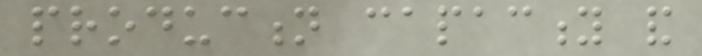production capacity and
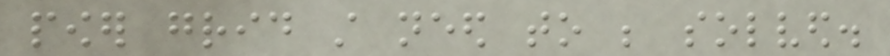power grid still need to be solved.
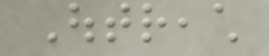Outreach
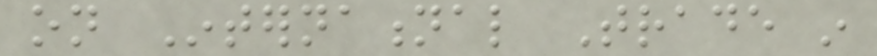on International Trade in
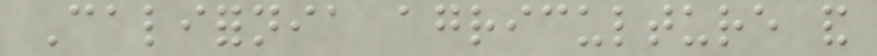California agriculture and
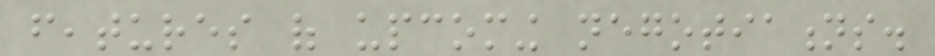features of upcoming negotiations.
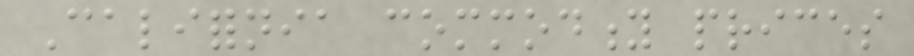California commodity prices
